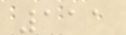111
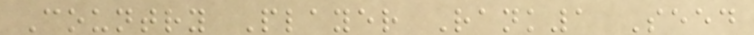Country Player Rank1 Seed
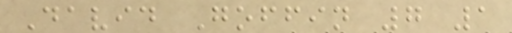David Goffin 7 1
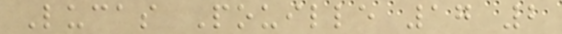Lucas Pouille 17 2
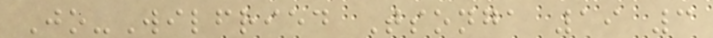Jo-Wilfried Tsonga 19 3
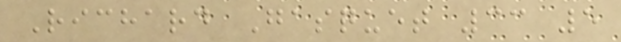Richard Gasquet 33 5
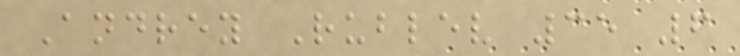Andrey Rublev 35 6
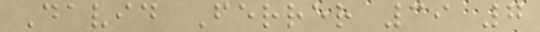David Ferrer 39 7
